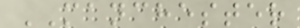MANCHESTER
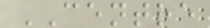CENTRE
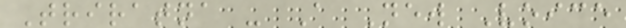Triratna - A New Voice
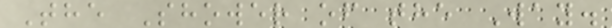The Shower of the Way.
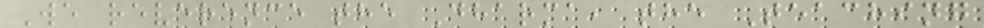We reverence the Dharma, the Teaching
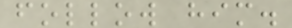follow him.
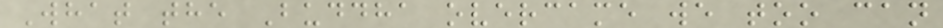What the Buddha overcame we too can
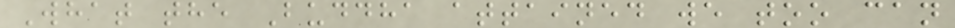What the Buddha attained we too can
